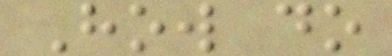How do
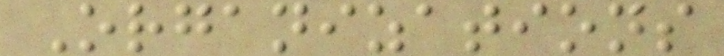Organizations
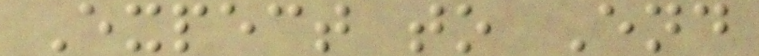Expect to End
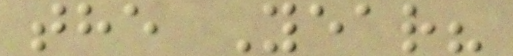the Year?
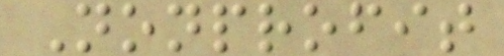Nonprofit
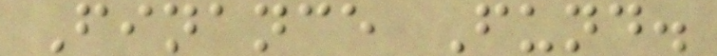Finance Fund.
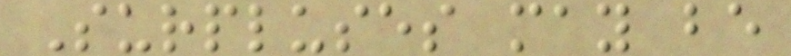Surpluses may be
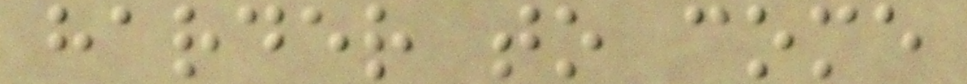harder to come
